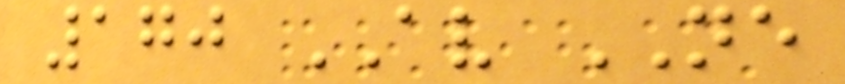170 AV NE
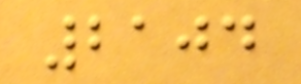2104
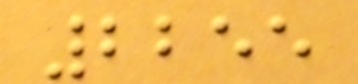2255
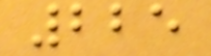225
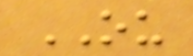OU
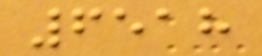6518
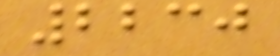2230
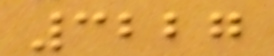3227
